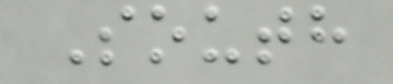South
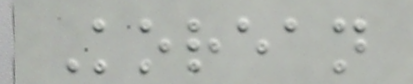Korean
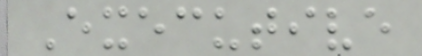Executive
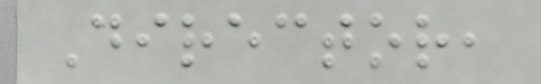Director,
